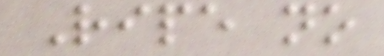Ripe no
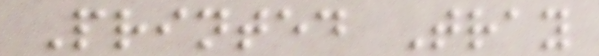Printed Tray
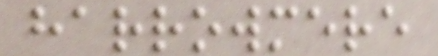harrowmere
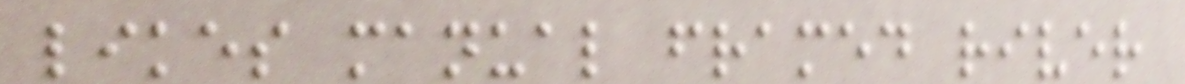likes manual framed river
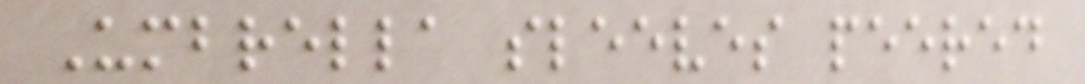Umbrella sleeves peered
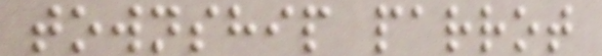township parrot
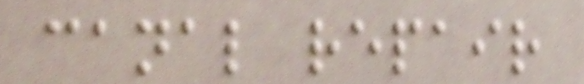canal repair
